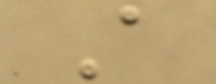A
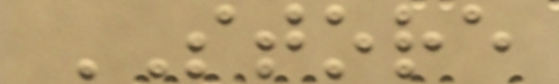STORE
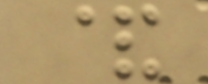&
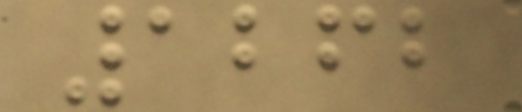1262
